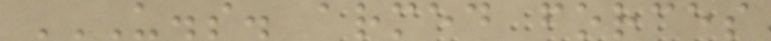U.S. ARMED FORCES
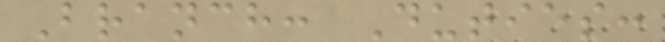Branch: Duties:
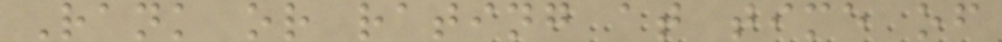Rank or rating at time of
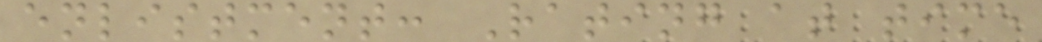enlistment: Rating at time
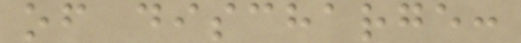of discharge:
